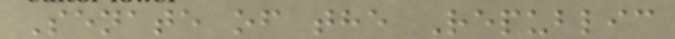Senate of the Republic
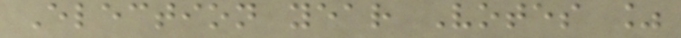Election year Votes %
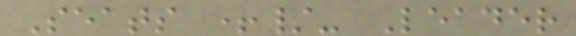Seats +/- Leader
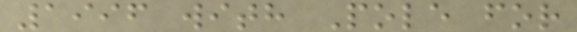1996 with Pole for
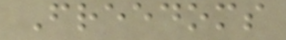Freedoms
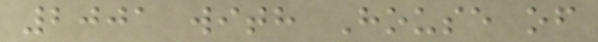2001 with House of
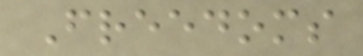Freedoms
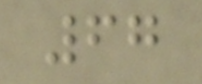67
